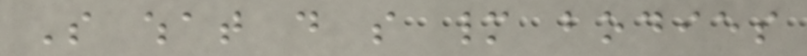So what do so many bodies
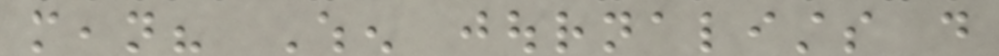mean? When journalists do
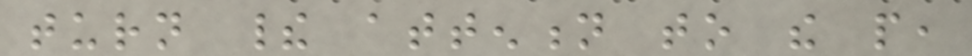turn their attention to the people,
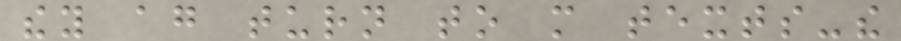they again turn to more texts-the
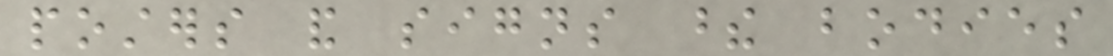posters and signs these bodies
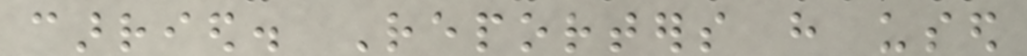carried. Reporters have used
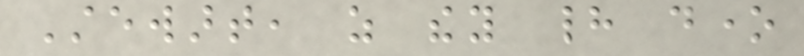Stewart, as they had done
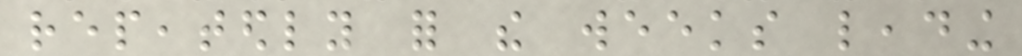repeatedly for the weeks leading
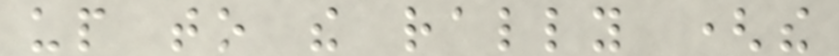up to the rally (the
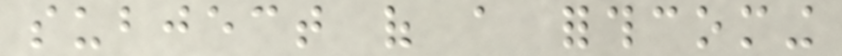subject of a forthcoming
